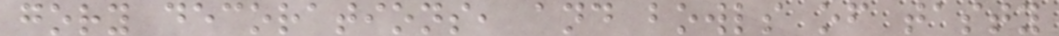gory decorations, and bowls of tasty
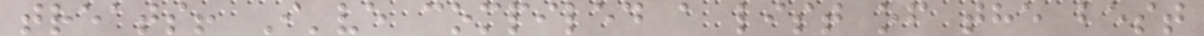treats! I've compiled a list of the best
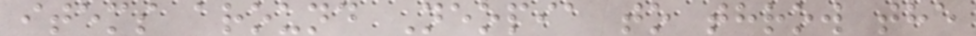items around Neopia to throw the
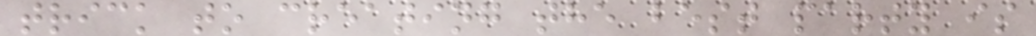trick to creating the best party is
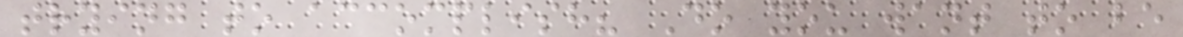trying to accomplish? Do you want to be
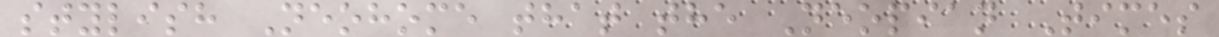stylish Neohome that the Neopian Times
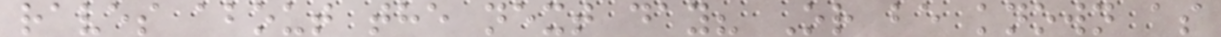raves about the next day? Or be known as
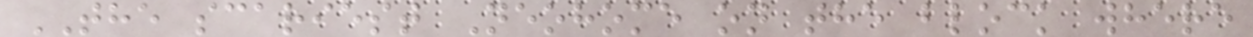THE scariest Neohome on the block where
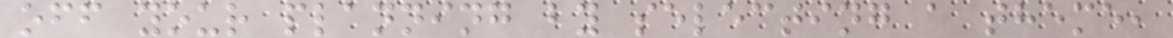off your planning by selecting a theme,
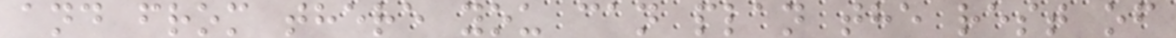and from there you can plan the rest of
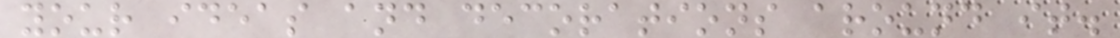your ideas and decorations around it.
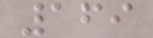169
